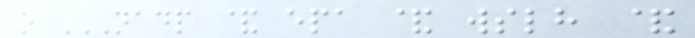o NADP & EPA & WSLH &
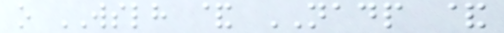o WSLH & NADP &
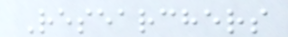Researchers
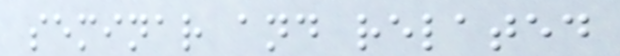seminar and related
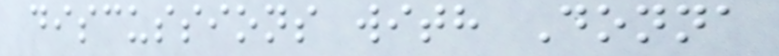discussions with Donna
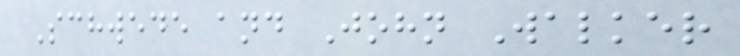Schwede and John Walker
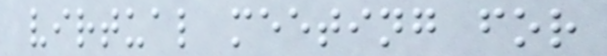virtual meeting for
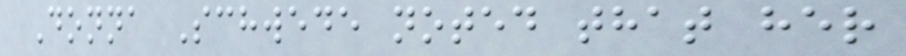Donna Schwede noted that her
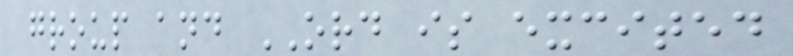group and ORD is excited
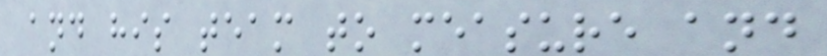and his team to measure and
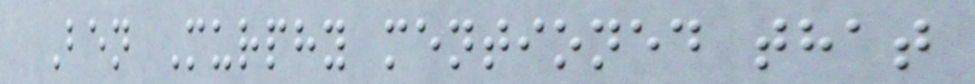Ben Murphy mentioned that
